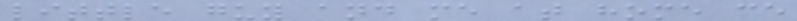little guy and me at home ce
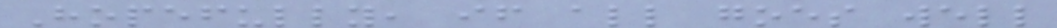Hopefully, if all goes well
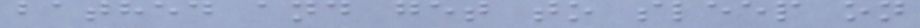bathed and get to sleep on
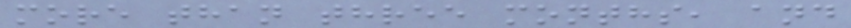more than three months, and
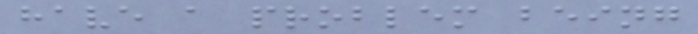have a problem being
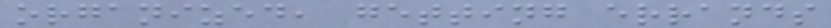organized, getting errands
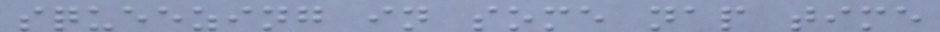squeezing in some nap time
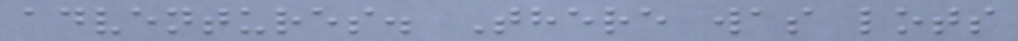adventures. There was lots
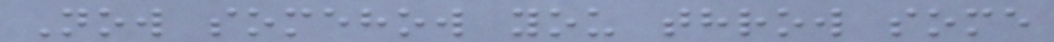Now somehow you throw some
